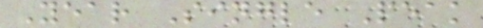Year Single Peak
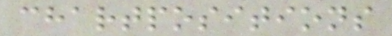chartpositions
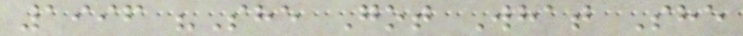1996 "She Got What She
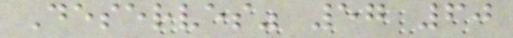Deserves" 57 60
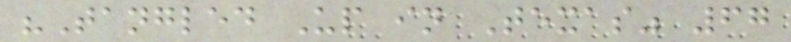"Tangled Up in Texas" 67
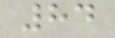84
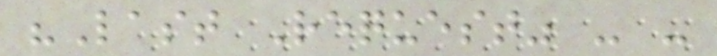"Last Request" - -
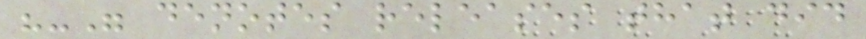"-" denotes releases that did
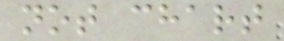not chart
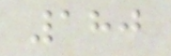180
